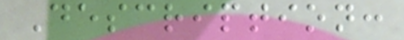Description:
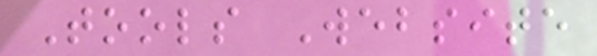Tools Website
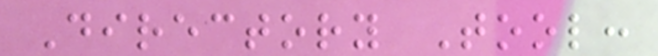Directory Tool:
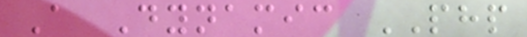A Dynamic PHP
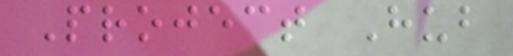Project Hub
